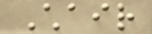Chair
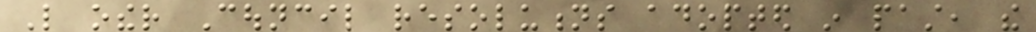Like other Council resolutions adopted in past, the
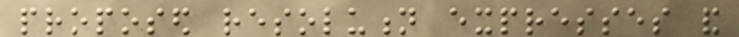proposed resolution expresses and
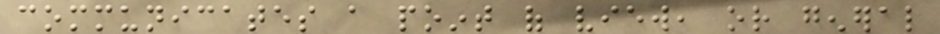communicates a point of view, or general
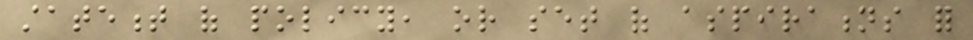statement of policy, or set of aspirations for
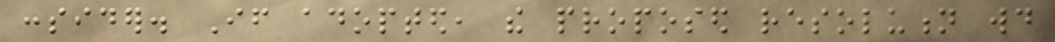consider. If adopted, the proposed resolution would
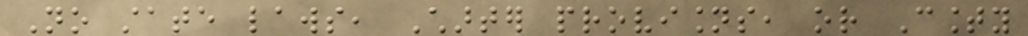No state laws, Charter provisions, or County
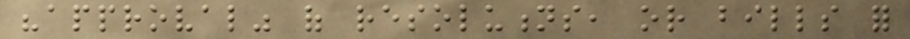"approval" of resolutions, or bills for
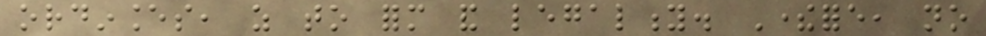ordinances, as to form and legality. Therefore, no
